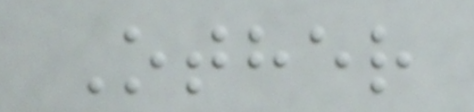Other
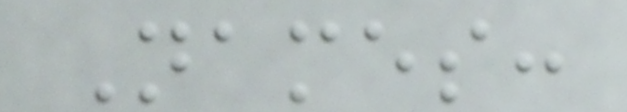Names:
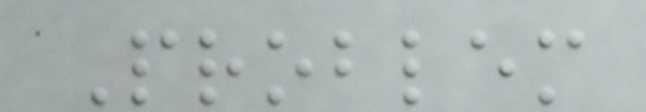Problem
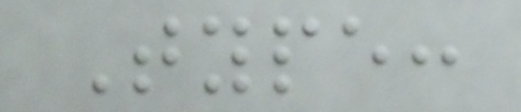Type:
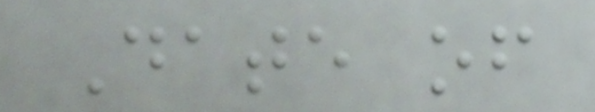Date of
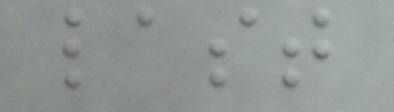last
